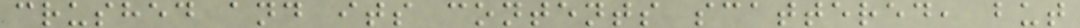crushed and its contents scattered, but
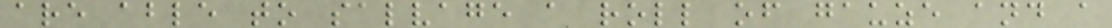are able to salvage a roll of gauze and a
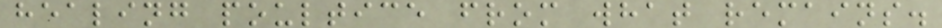healing poultice from what remains.
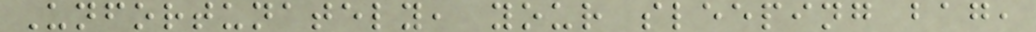Unfortunately, your sleeping bag,
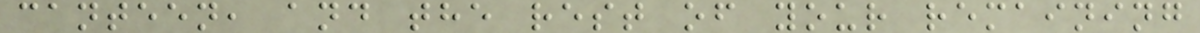canteen, and the rest of your remaining
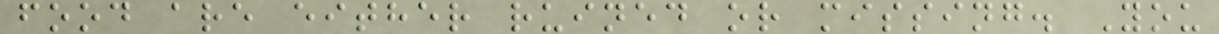food are either ruined or missing. You
